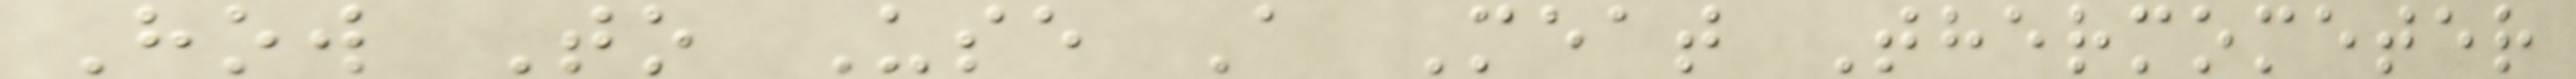How To Use A Meat Thermometer
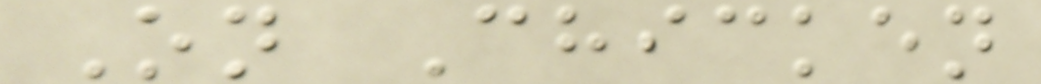On Chicken
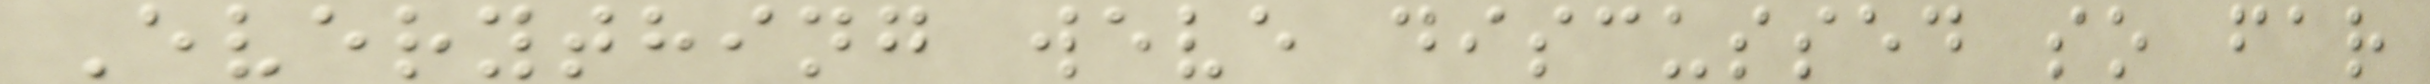Everything weve discussed so far
